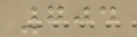704
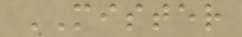MISTER
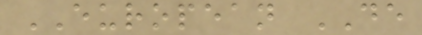EUROPEAN DE
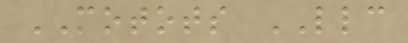MOTOTS LLC
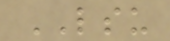LSU
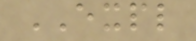EXPL
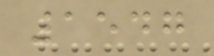1547
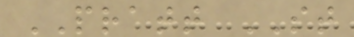PRATT ST
